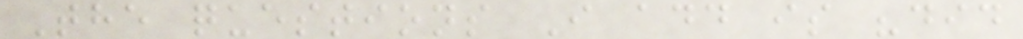The questions I add is "did
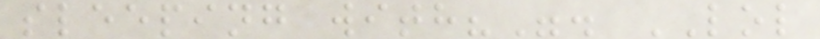sleeping with?". LOL
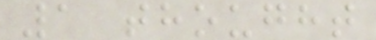1 thought
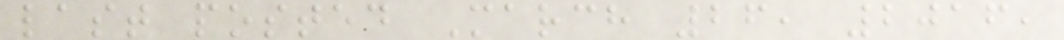last posted March 26, 2016,
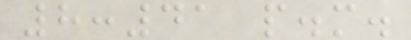8:41 p.m.
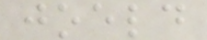joeld
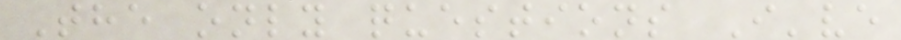The only questions I've
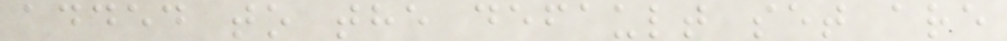added to the default set are
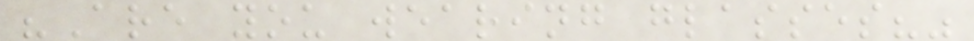"Are you wearing glasses?"
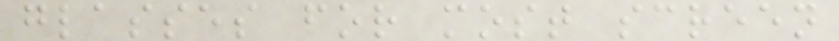glasses for most screen
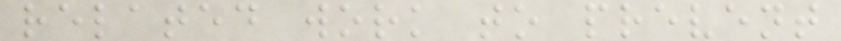related work to prevent
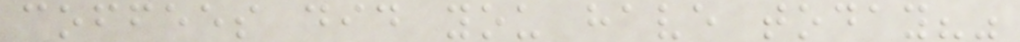coffees did you have today?"
